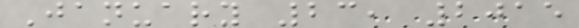January 23, 2015
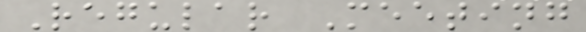Regular Meeting
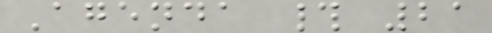Agenda # 21
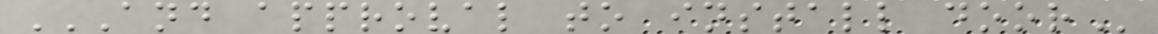AND APPROVAL TO INSTALL DOOR
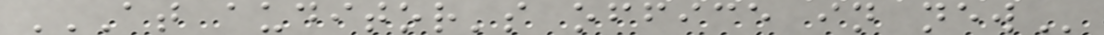AT AUDITOR'S OFFICE IN NEW
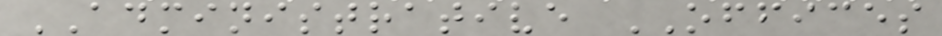ADMINISTRATIVE OFFICES
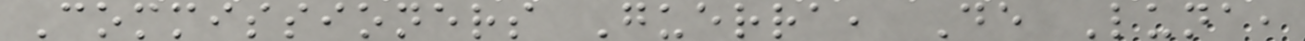Commissioners Guerra, De Luna,
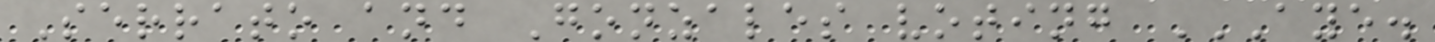Serrato and Gonzales voting AYE.
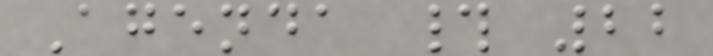Agenda # 22
